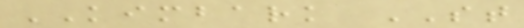KIMBARK ST
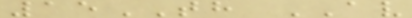15TH AV
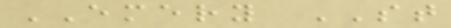EMERY ST
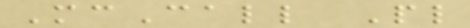McCall Pl
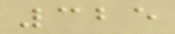325
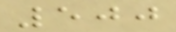500
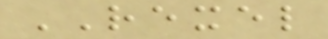REXEL
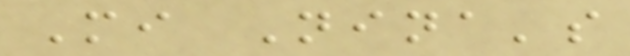Mi Nina's
